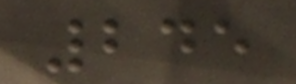245
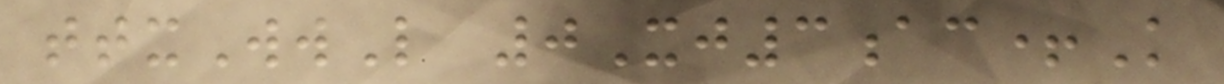ttxWwL 0Xj3ac+K
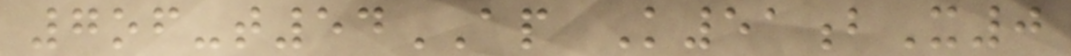7of-t54AP K51bX0
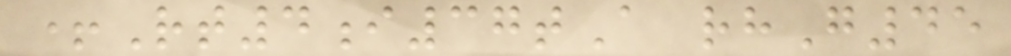+Rt4i37tA rhG45
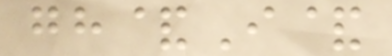gh&I&
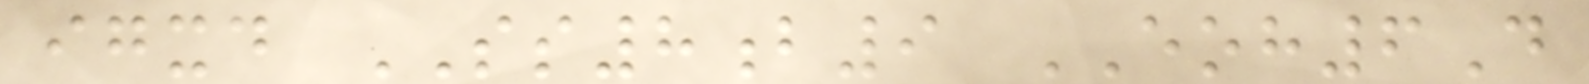igxd SS8b9 EOH6D
